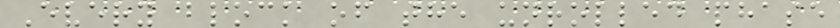Every block of the unrolled phase
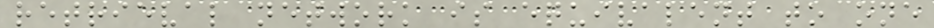retrieval network is equivalent to one
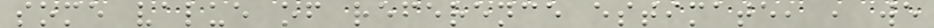some value of reference estimate, , we
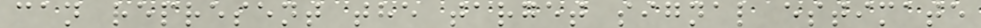can represent the target signal estimate
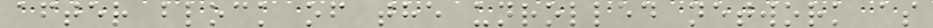after block of the unrolled network as
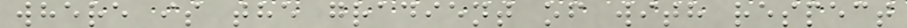where is the gradient of with respect
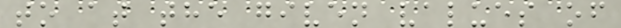to at the given values of
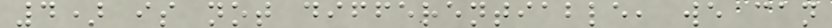4) is not differentiable, we can
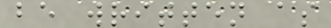be written as
